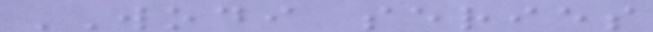WODI series
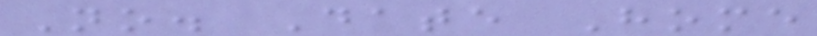No. Date Home
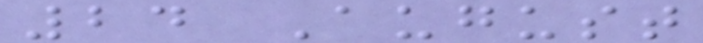24 August
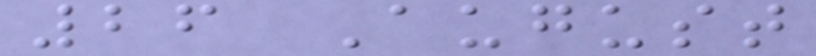26 August
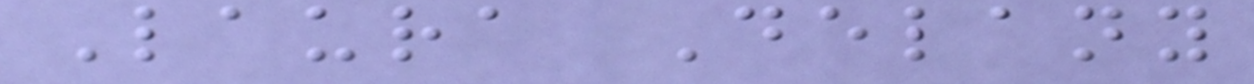Laura Delany
